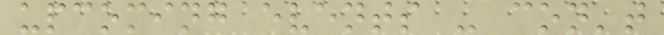upcoming events - con't
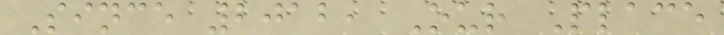Since 2012, Our Place
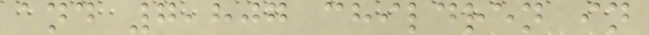and 7,807 children in
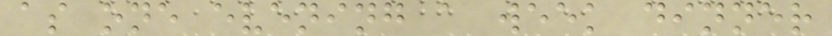as one evening a week dinner
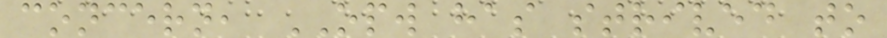concern, OPW has strived to
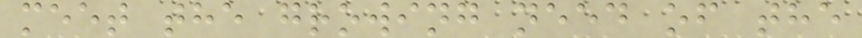meet the growing need of the
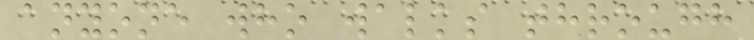anyone who walks through
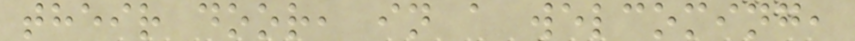their door, in a welcoming,
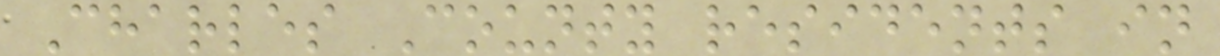Charles County residents in
